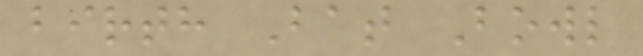birth Bat Bowl
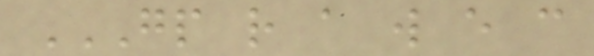GP R A W E C
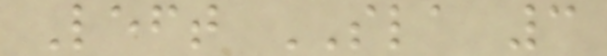Left SLA 3
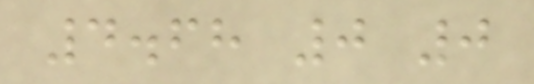4.68 0 0
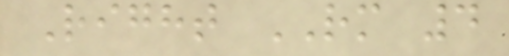Right RM 4
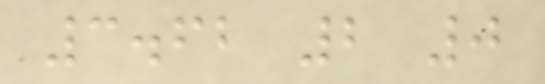3.62 2 0
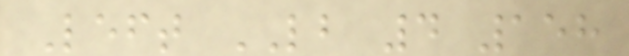Left LB 4 158
